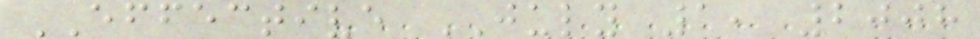EFFECTIVE JULY 1, 2008
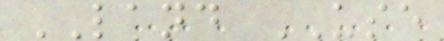LAND USE
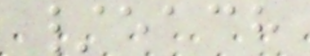/each
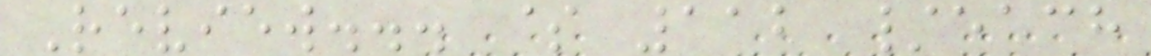Review... $ 112 /each
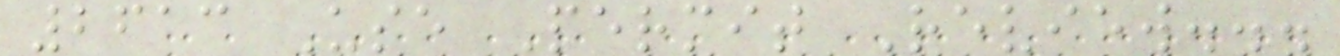2613 Use Permit Review...
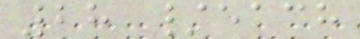28 /each
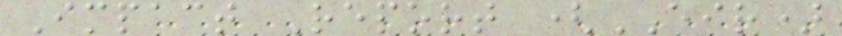Impact Report (EIR)
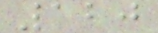120
